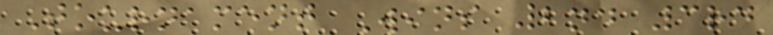Tournament Wins 2nd 3rd
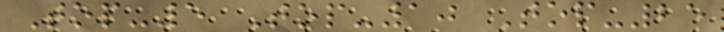Top-5 Top-10 Top-25
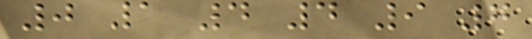0 1 4 4 9 7
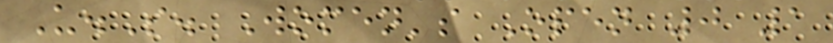U.S. Women's Open 0 1
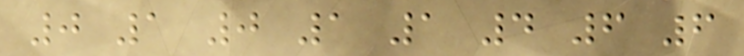0 1 0 1 1 4 6 6
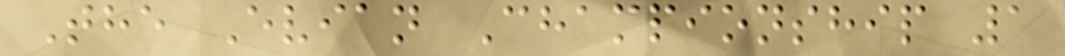The Evian Championship 1
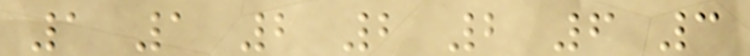1 1 2 2 2 6 3
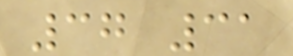37 31
